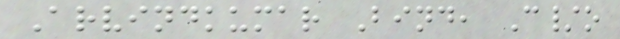Arvindkumar Bind, C/o
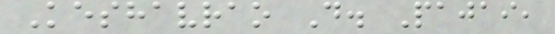Keshavrao D. Pajai,
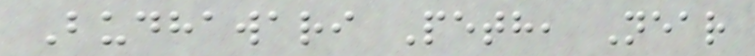Budhawari Peth, Near
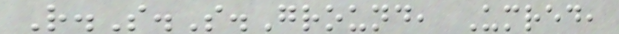R.S.S.Ground, Umred,
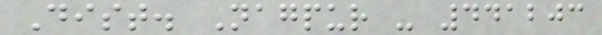Dist. Nagpur - 441203
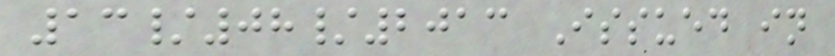13/08/2013 Issued in
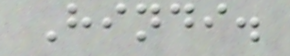Hindi.
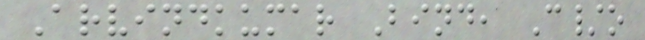Arvindkumar Bind, C/o
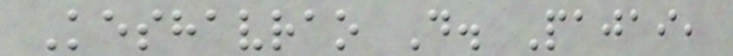Keshavrao D. Pajai,
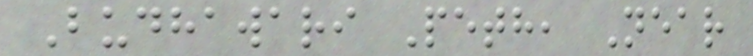Budhawari Peth, Near
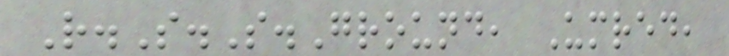R.S.S.Ground, Umred,
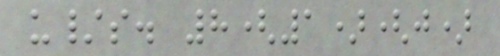u/s. 8(1)(j)
